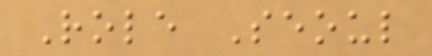Role Seoul
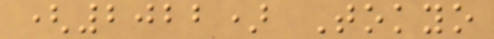(2022) Tokyo
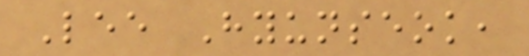Lee Hyunseok,
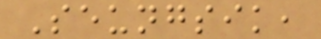Seungsik,
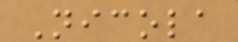Nicola
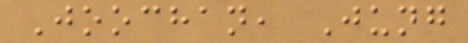Joochan, Jung
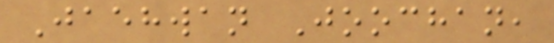Jaehwan Joochan,
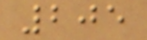205
